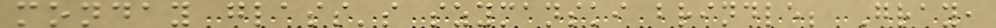monday glass's szymanski brindle; Gray,
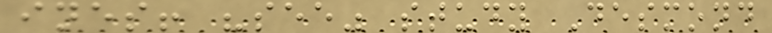ines! "see" study Desmond
